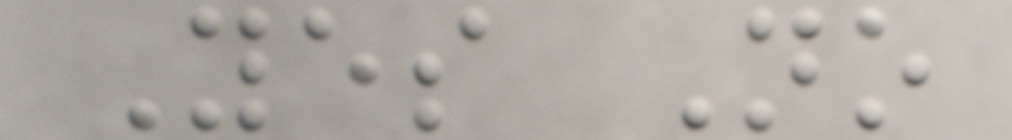Yes No
